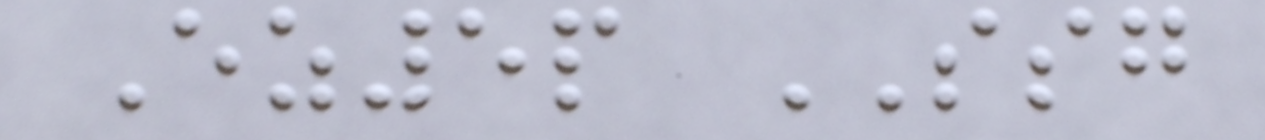Ez5p SSG
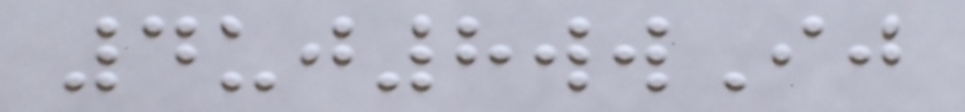4uj8wwIj
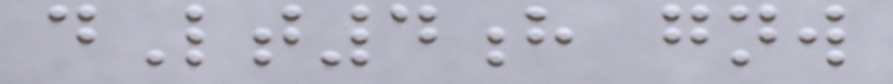dLt4h gnw
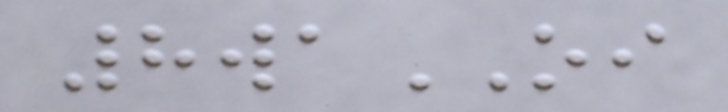8waOI
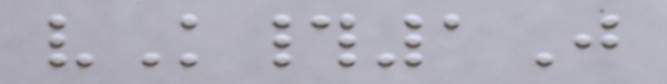vK#1J
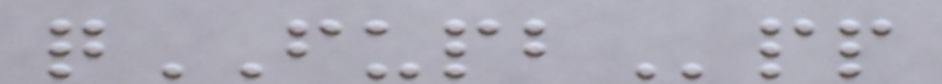qFUPBpp
